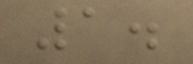1.
